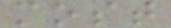most
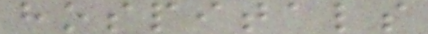hospitals
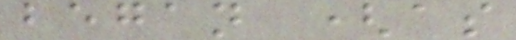began (as
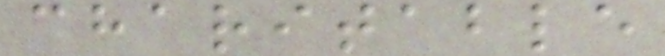charitable
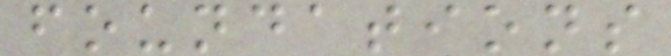foundations
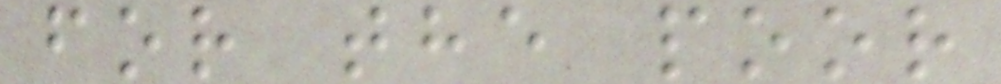for the poor
